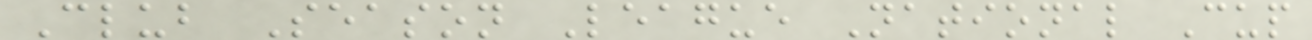Club Season League National Cup
